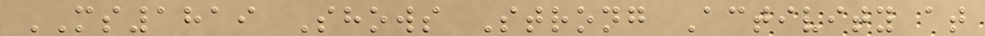MS1819 Shows Strong Activity at
